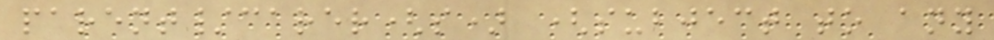parent/carer(s) (subject to any
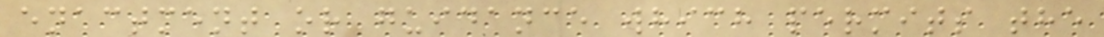enactment or guidance which permits the
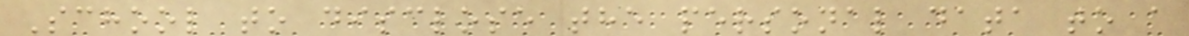School to disclose the personal data to a
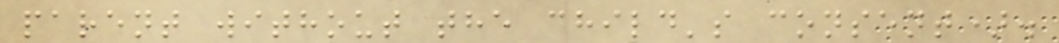parent without the child's consent).
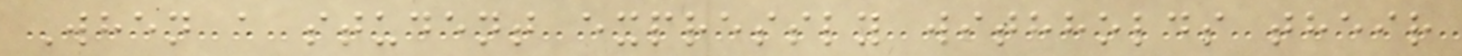When a student expressly withholds their
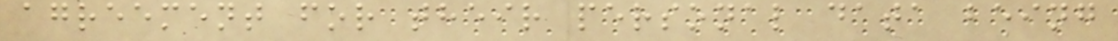agreement for their personal data being
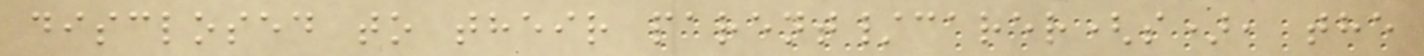disclosed to their parent/carer(s), the
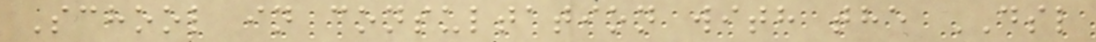School in consultation with the DSL
